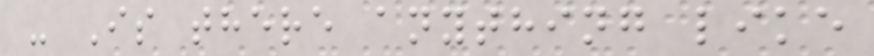- Is there anything like
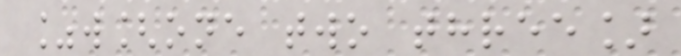%w[one two three]
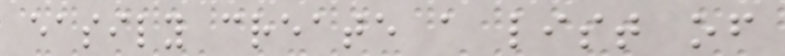easily create a list of
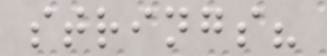strings?
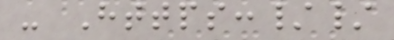- Https://
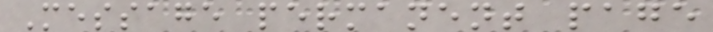Message permanent page
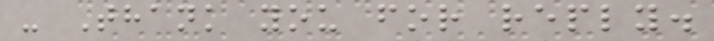- Thank you for reply.
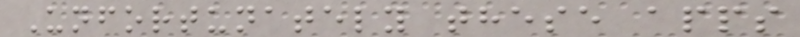Unfortunately these apps
